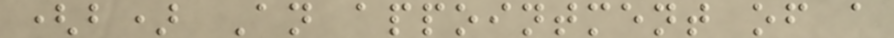(b) An appointment of a
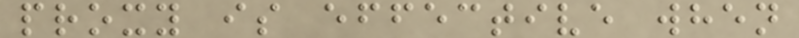proxy is effective when
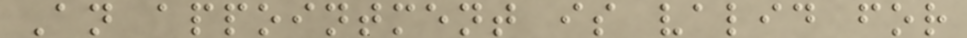An appointment is valid for
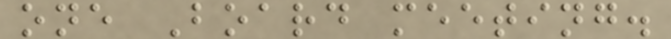one Board meeting.
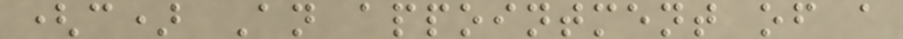(c) An appointment of a
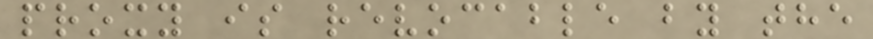proxy is revocable by the
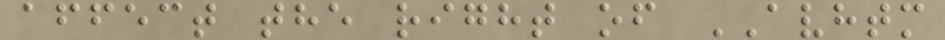affect the right of AVHTM
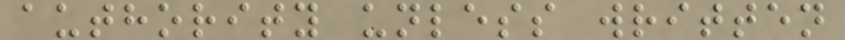authority unless written
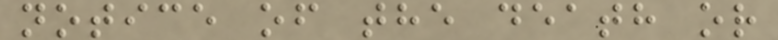notice of the death or
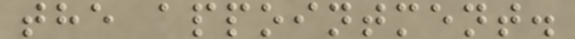the appointment.
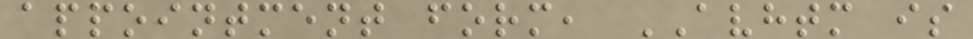appointment form, AVHTM is
